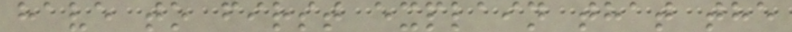have to first explain that the
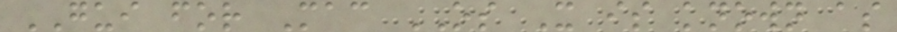GUI for Mac OS X is known as
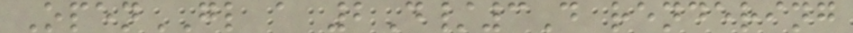OpenGL a 2D/3D rendering
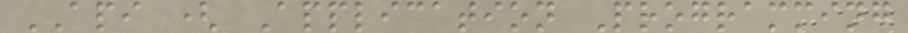API ( Application Programming
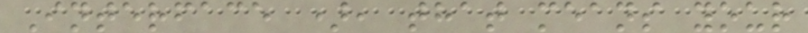Interface ), that means your
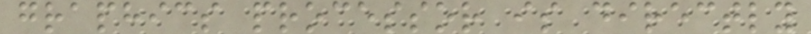graphics processor is directly
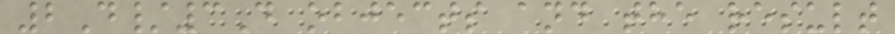2D/3D objects and the result
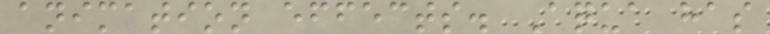animation effects. Aqua has
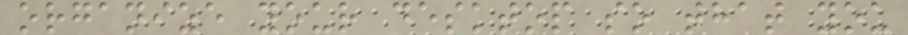organize your desktop so that you
